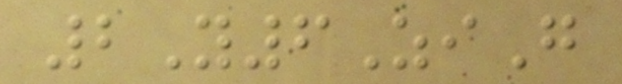2Y6ZiG
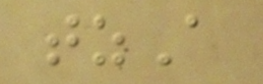tzA
